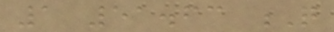1 51.63 Q
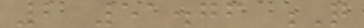2 51.76 Q
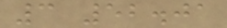3 52.01
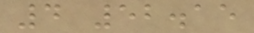4 52.15
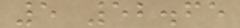5 52.65
